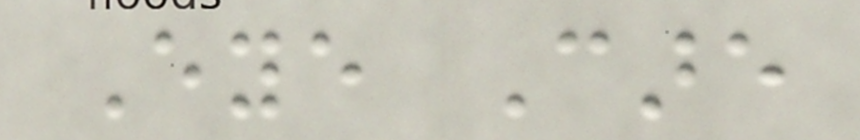Eye Care
